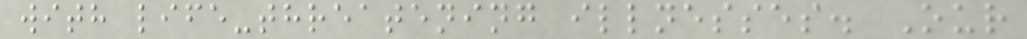with life-threatening illnesses. Our
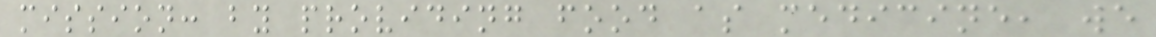mission: by providing food as medicine, we
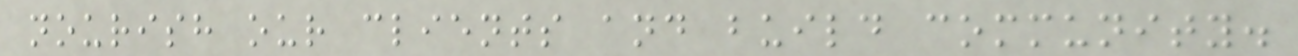nourish our clients and build community.
